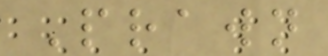Prawn
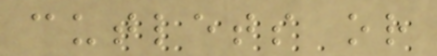cutlets or
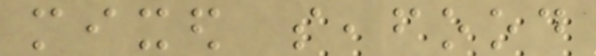mixed seafood
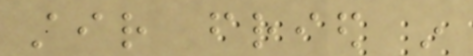stir fried in
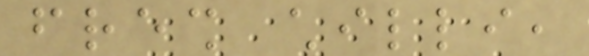fresh chilli,
